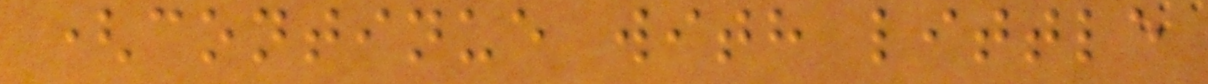(continue with little
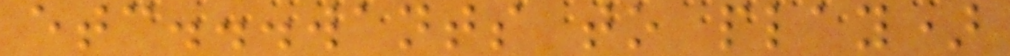etc...wants to play)
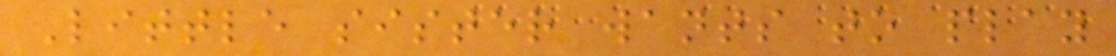Little sister wants to play
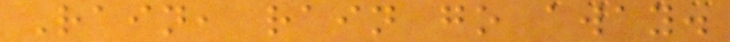Rain, rain go away.
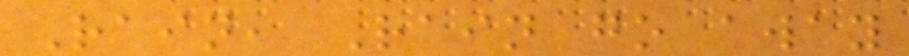Rain, Rain go away
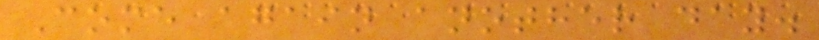Come again another day.
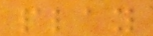play
